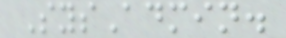SysAdmin.
